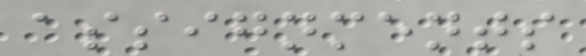assignments
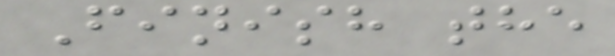Finish the
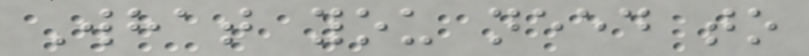What you need to
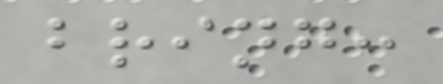bring:
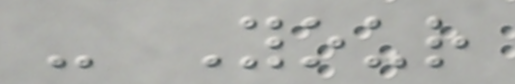- Your
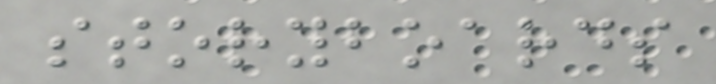storyboards
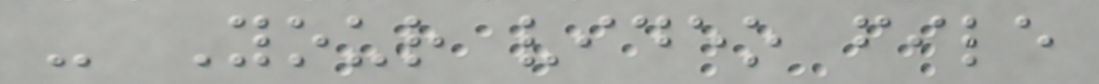- Your video file
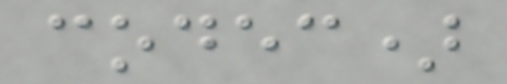codec)
